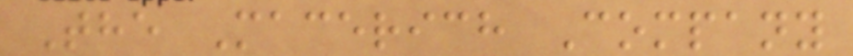The Macerich Company
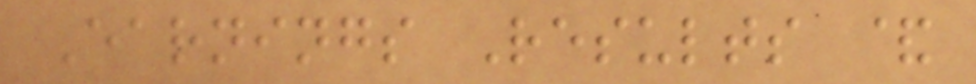Earnings Results &
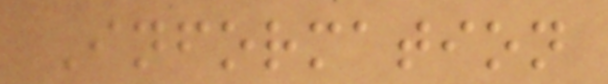Information
